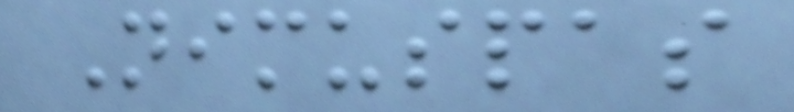Nimuspas
